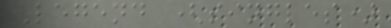Legend (singles)
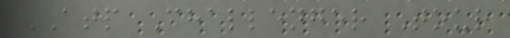ATP Challenger Tour
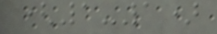(1-1)
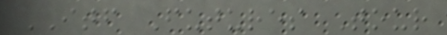ITF Futures Tour
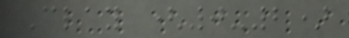Clay (0-2)
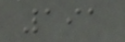191
